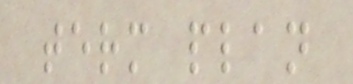term plan
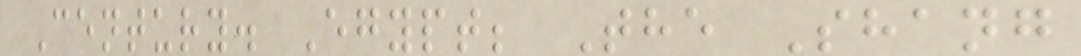Century. Egypt; The Shang
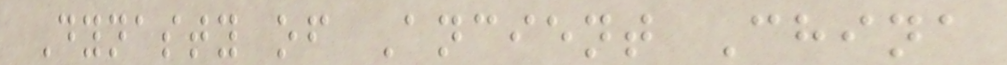Dynasty of Ancient China
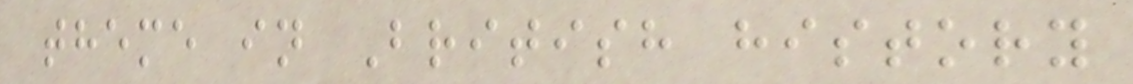theme in British history
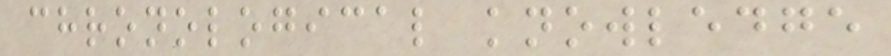chronological knowledge
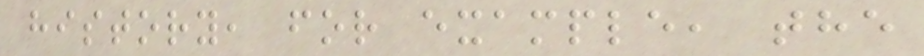history, for example, the
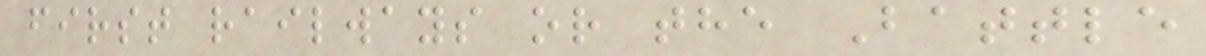first railways or the Battle
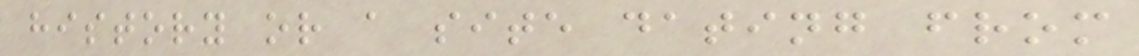history or a site dating from
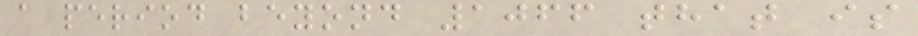a period beyond 1066 that is
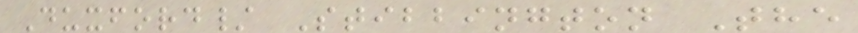Duxford/ Stibbington The
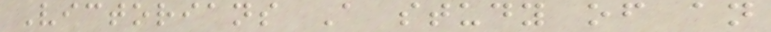Victorians A study of an
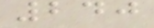240
